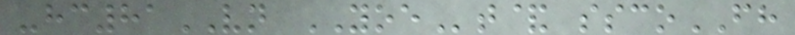-hc81VN YOEt& sscoFH
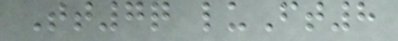Tt7q luFt8
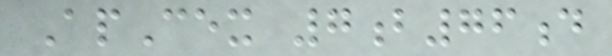ApCex 7b76d
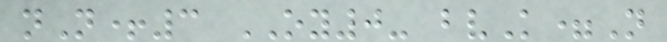nN+3 OY0- bvK=N
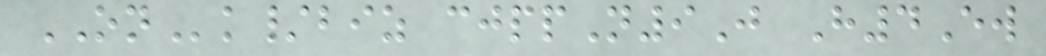ONk/biz cjppN9J H4Ew
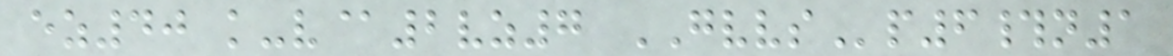ez40 k-v@2vz7 GVVSp6#n1
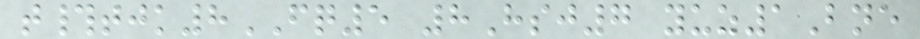t#tjk8FQ5 8Hsj7 yuz1Bne
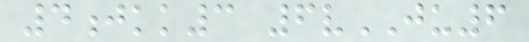4jkk3 6vJU6
